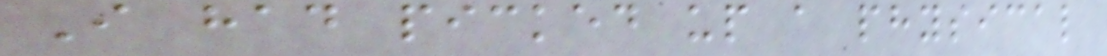I had picked up a physical
